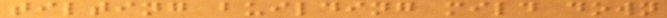tilting building mild down
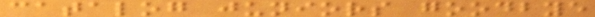catalog juniors goodbye
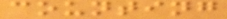counting
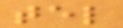tel
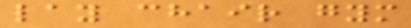lay chair gym
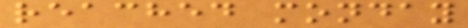reached monday
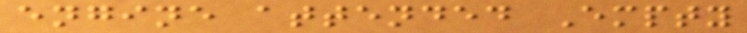engine attended Empty
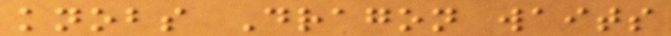knobs Dragon waits
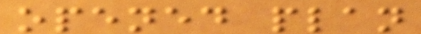opened plan
